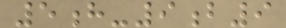5h-9b9
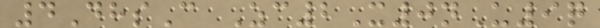4DhsC Zc2X0nU9q
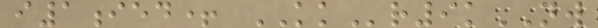i1ied+ KKr9kNW
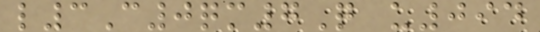l3C0qm7Q u094
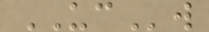UCw
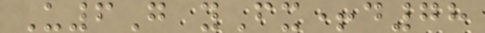U6G yFx+d78
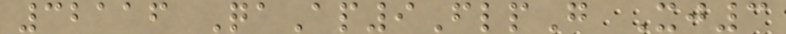32116 QaAp9FlpG Xj3
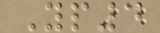Yp4
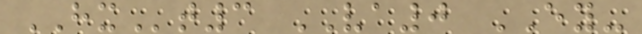HXt3 VA0 EY-
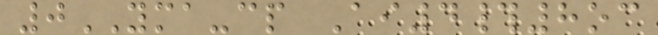0YMA-cp Ai4#8oc
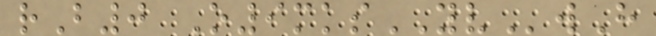rB0 O9mksYVwH
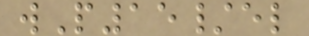wP15/el
